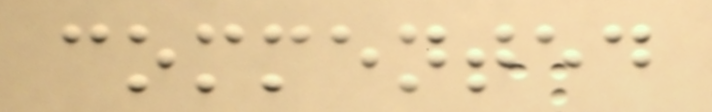commented
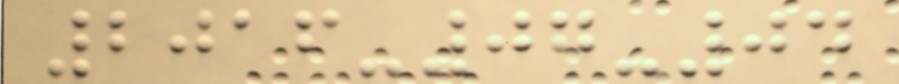2016-07-04
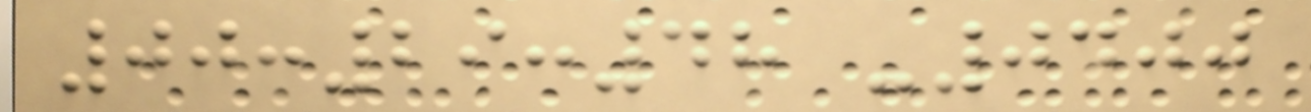00:29:48 -0400
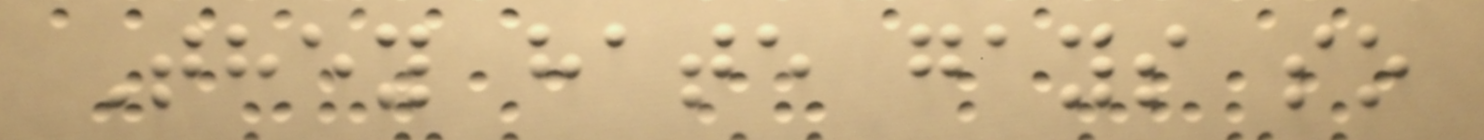They hate gays so
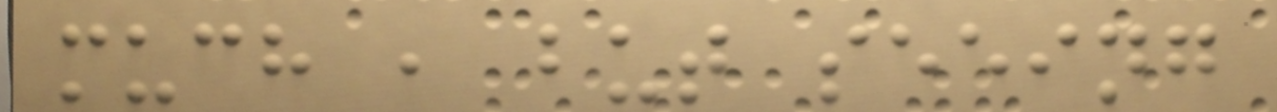much , but seeing
